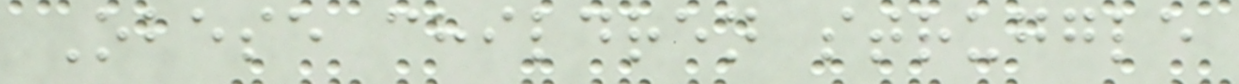Obese children struggle
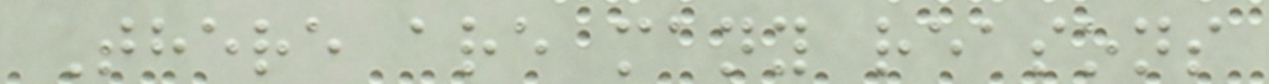There are many reasons
